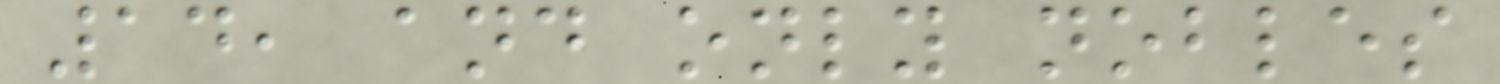14, and only nobles
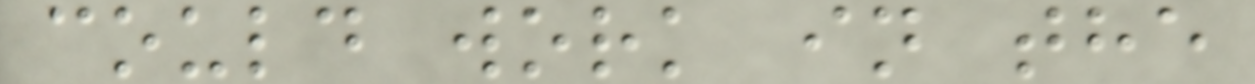could work in the
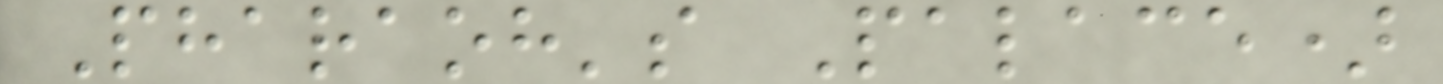Pharaoh's Palace)
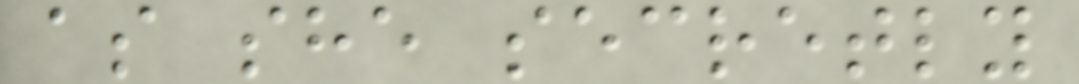as she secretly
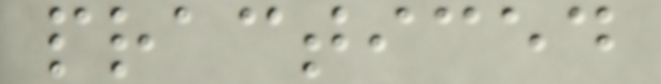practiced
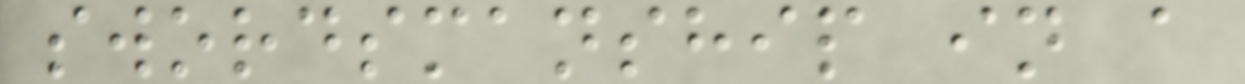swordsmanship in a
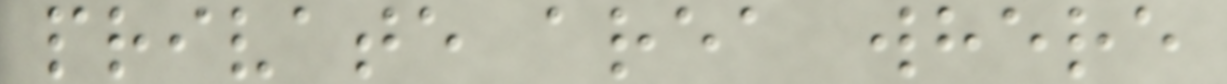private area where
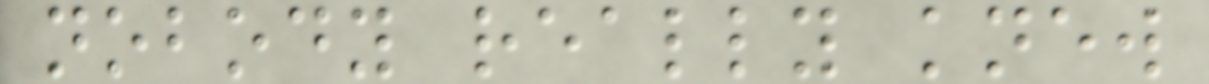nobody really knew
